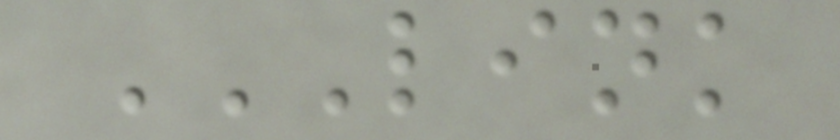LINK
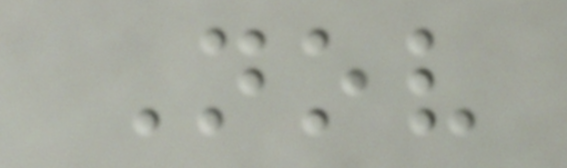Nov
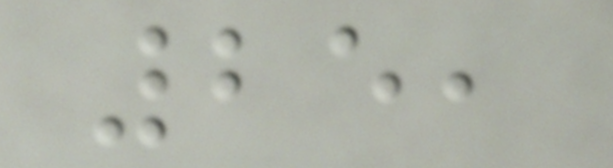25,
